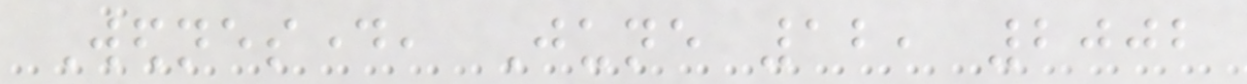Wednesday, June 12, 2002
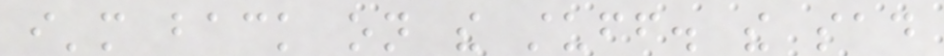i'm back on the stuff. the sad
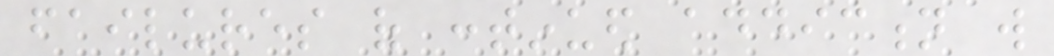failures of continued addiction will
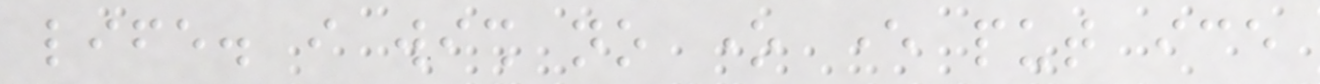life. i wish no one ever put ice
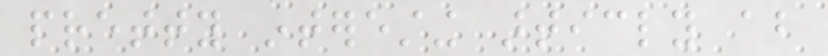pretty interesting articly about
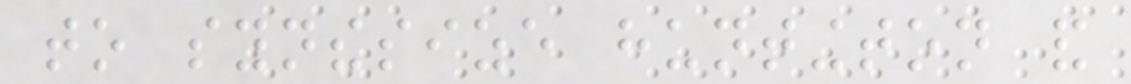to synthesize huntington and
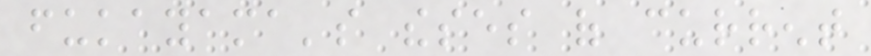fukayama's theses of current
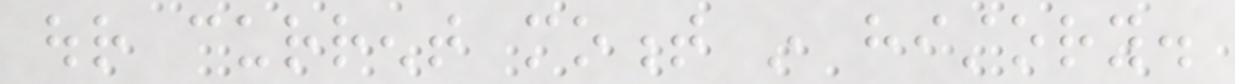our current moment in history.
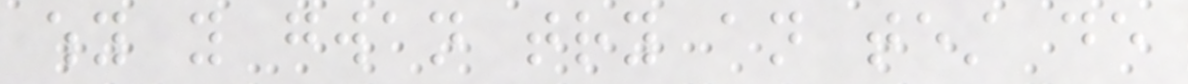why you gwan try an test de
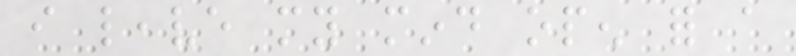i leave my mind open for a
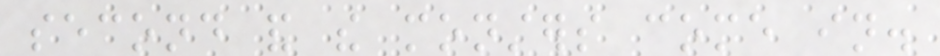second and the monsters come in.
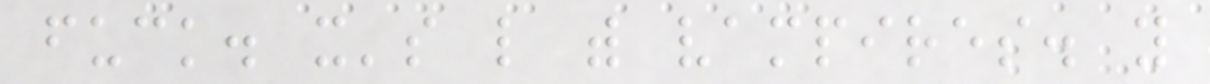fuck. it's like with vampires. you
